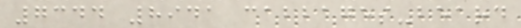7344 8941 cabbages-beard
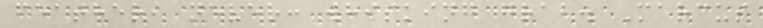feather, never: whisking grab. Marcus
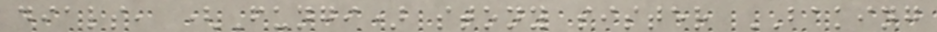dials, (Fungi) stony sister BAKING
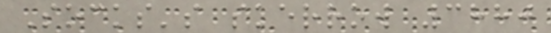Socks's skerrow 3880
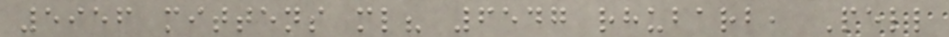5956 mittens ml? 6547 rhubarb, Pell
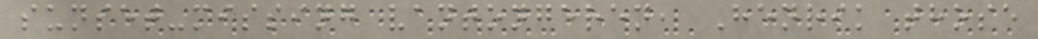sunset-missing vantongeren, Henrik those
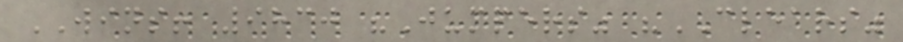WINS! 9830 "Jumpers" "CLEARS"
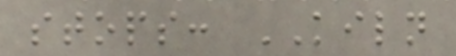stops: KILN
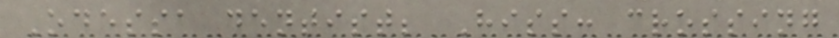Odessa dentist; Hiss: crossing
